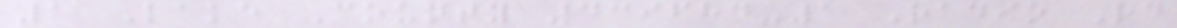1 Lake County 439684-1 Radio Rd
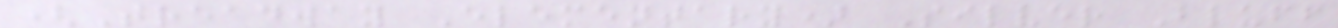(Treadway Elementary) Silver Bluff
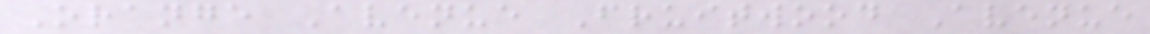Orange Avenue Fruitwood Avenue
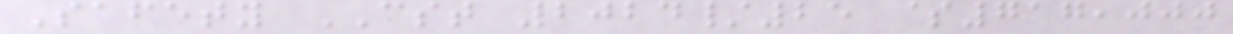Safety CST 2024/25 $717,000
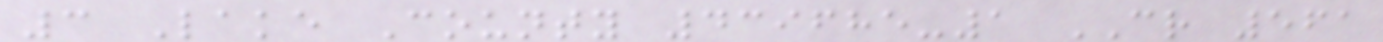3 Lake County 439685-1 CR 561
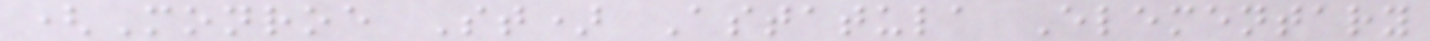(Monroe St) Astatula Elementary
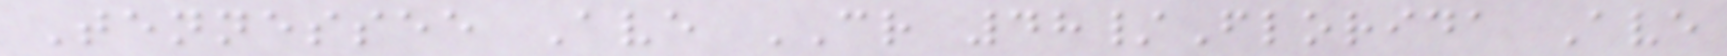Tennessee Ave CR 48/Florida Ave
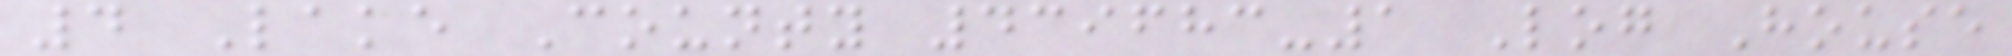4 Lake County 439683-1 Log House
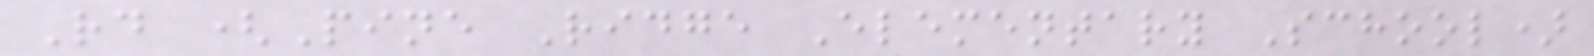Rd (Pine Ridge Elementary School)
